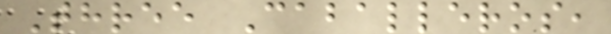Three Caballeros,
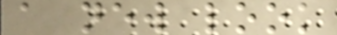a new look
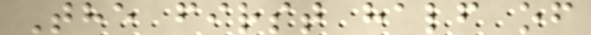The first half of
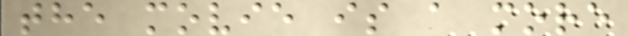the movie is a more
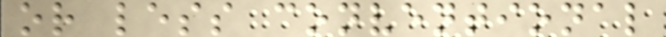or less conventional
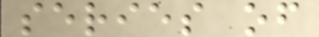series of
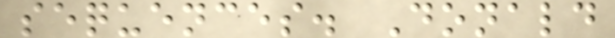sequences. Donald
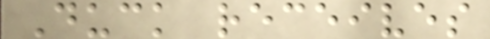Duck receives
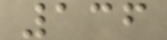136
